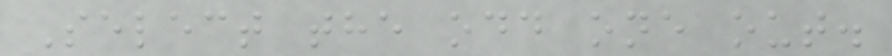Select the odd one out.
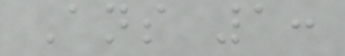Ans 1:
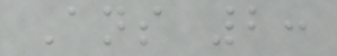Ans 2:
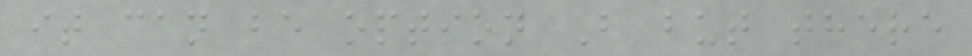it can be option B but there
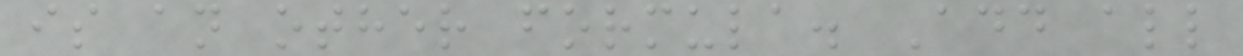is an other formula. Add all
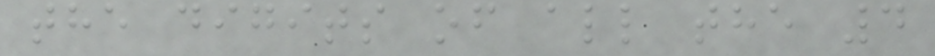the digits of all the 4
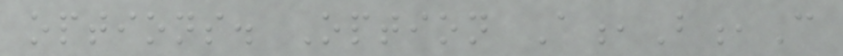options. Option A,B,C
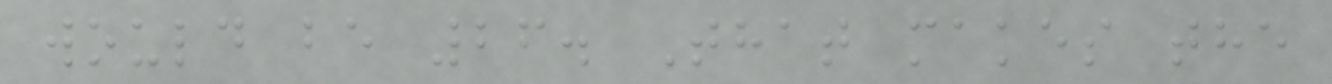would be 26. That makes the
